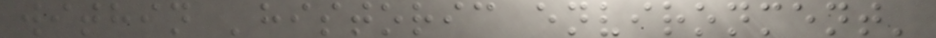within 'historic environment'
